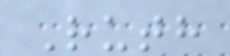Ruth
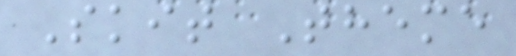Skit Theme
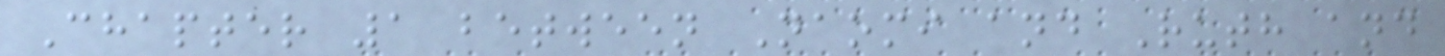Chapter 1 between Naomi and Ruth and
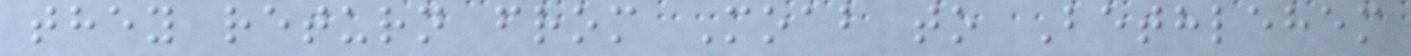they return from Moab to Bethlehem
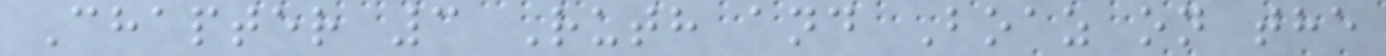Chapter 3 Ruth and Boaz on the
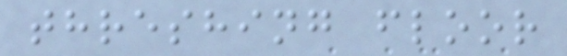threshing floor
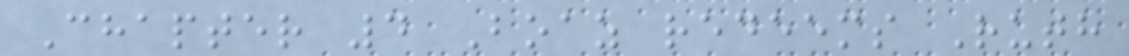Chapter 4 Boaz redeems Ruth
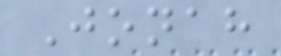Jonah
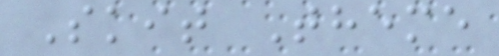Skit Theme
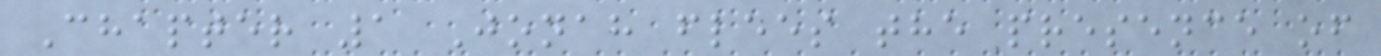Chapter 1 Jonah flees the presence of
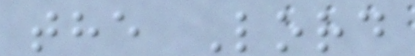the Lord
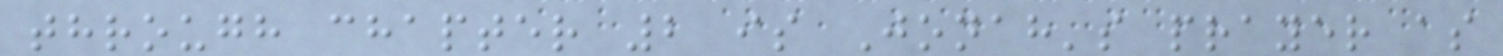through chapter 2 is Jonah's prayer as
